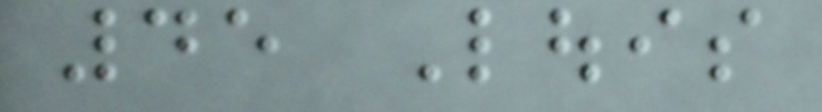45 Louis
